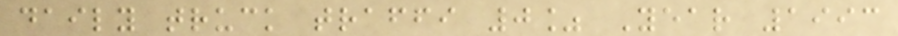daily truck traffi 0% Year 1993
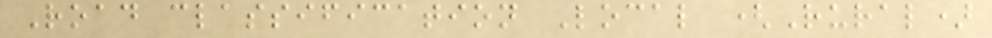Road classification Local (Rural)
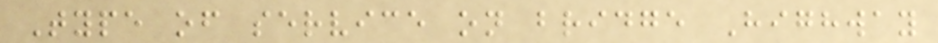Type of service on bridge Highway
